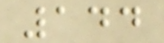144
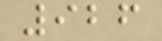926
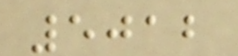5012
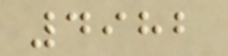4982
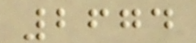2674
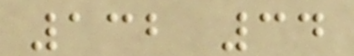132 34
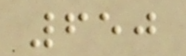650
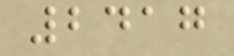2417
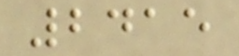2415
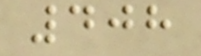408
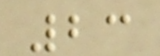23
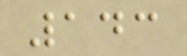143
